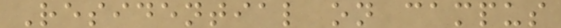Residential on campus
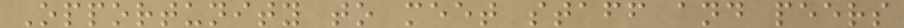Opportunity to meet staff and peers
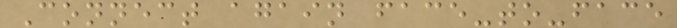Connect again face-to-face
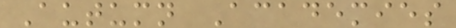Autumn Academies
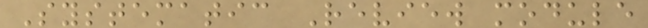Systematic Review module
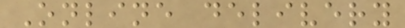Online delivery
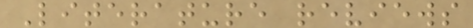Literature reviews
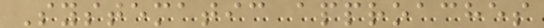Systematic approaches
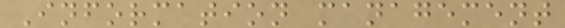Information management
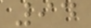94
